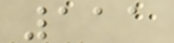111
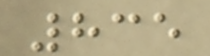835
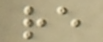re
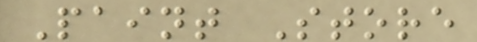Paint Store
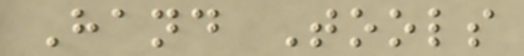Hand Tools
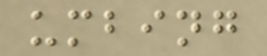umbing
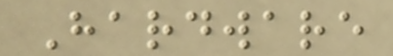Hardware
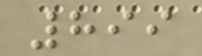899
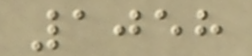1058
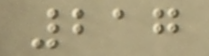217
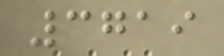3719
